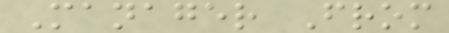Manager From
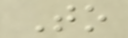To
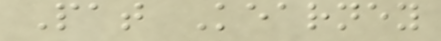Pat Kearney
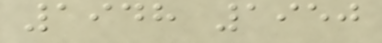1948 1950
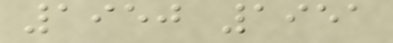1950 1951
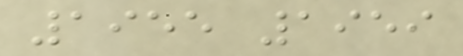1955 1959
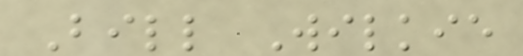Bill Wilkie
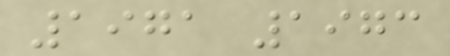1971 1973
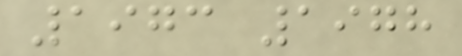1973 1978
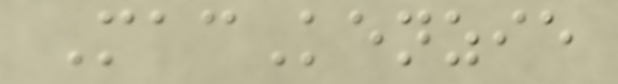MacKenzie
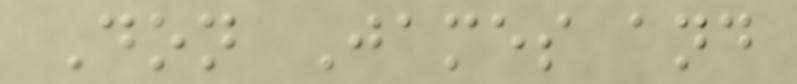Don James and
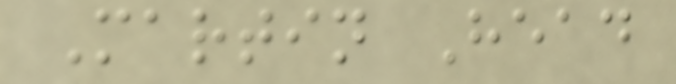Martin Head
